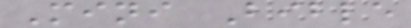Mini Bible
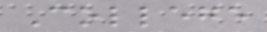College
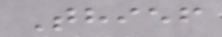Thief
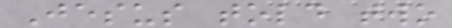Jesus told two
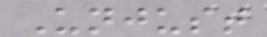Unjust
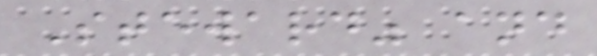Steward" and
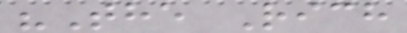"The Rich
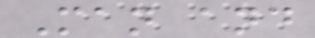Man and
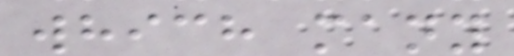which many
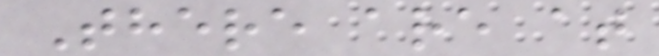There are at
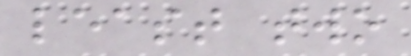least two
